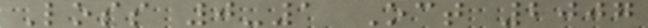Loss 0-1 Oct 2007
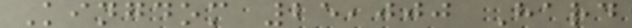Kingdom 25,000 Hard
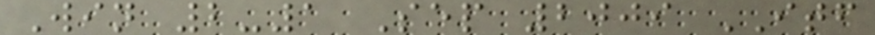Win 2-1 Sep 2009 ITF
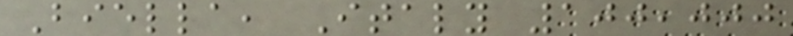Biella, Italy 100,000
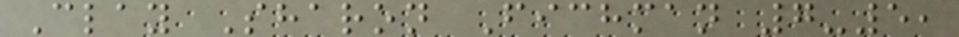Clay Sharon Fichman 7-5,
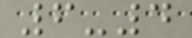6-4
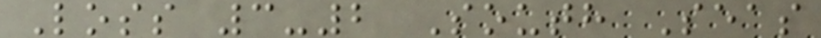Loss 3-2 South Seas
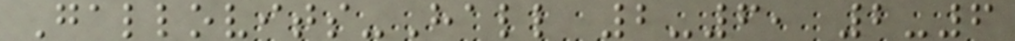Gallovits-Hall 2-6, 2-6
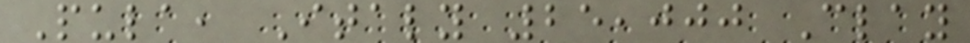Pula, Italy 25,000 Clay
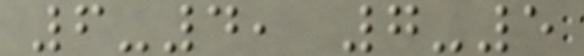6-4, 7-5
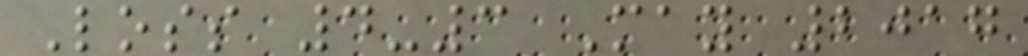Loss 4-3 May 2017
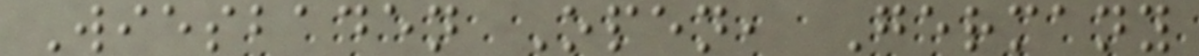Wiesbaden Open, Germany
